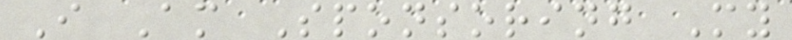I Am Sponsoring My
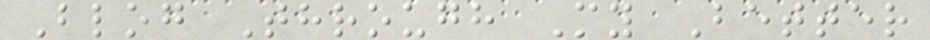Blog Through My Better
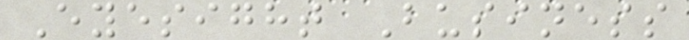Eyesight Business
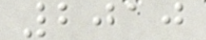2010
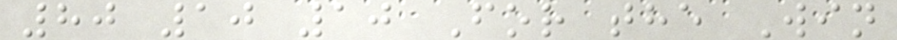80 10 10 For the Win
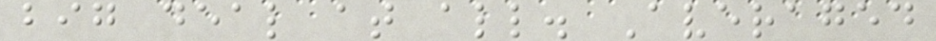big deal at all. Averaged
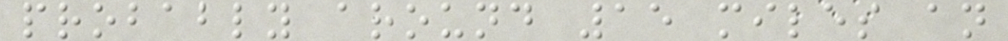probably around 15 miles an
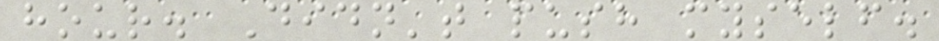hour. Didn't push myself.
